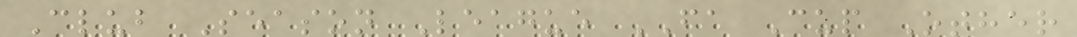Club Season League FA Cup Other
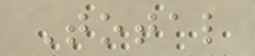Total
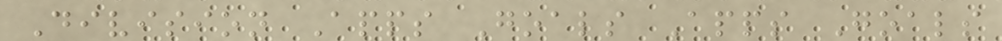Division Apps Goals Apps Goals
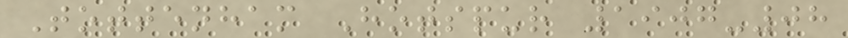Tottenham Hotspur 1907-08
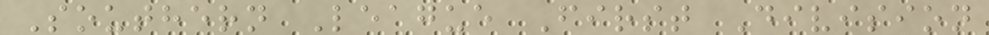Southern League First Division
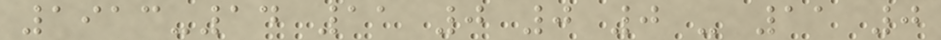1913-14 11 0 0 0 - 11 0
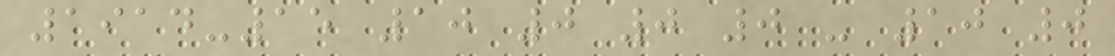1914-15 10 0 0 0 - 10 0
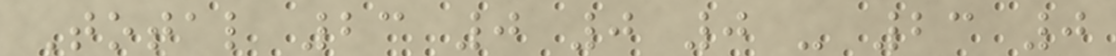Total 23 0 0 0 - 23 0
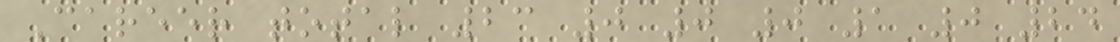Career total 23 0 0 0 1 0 24
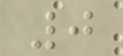0
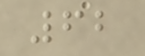62
